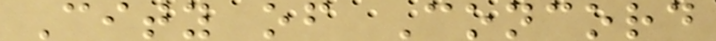City of Concord
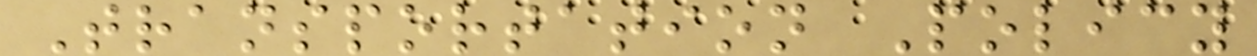Transportation Policy
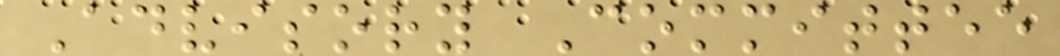Advisory Committee
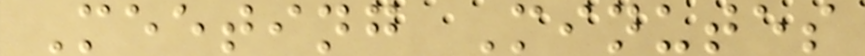Meeting Minutes
